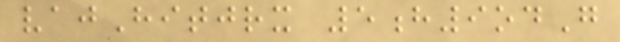vajHitjrx 5h9odG
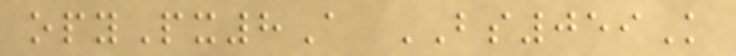opyPx8A BS059K
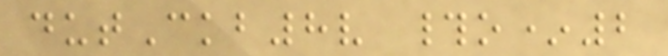dutCkb8v #o*2
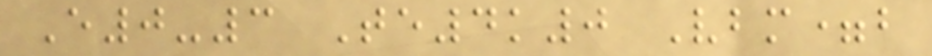E0-3 Te4k0 Vbm=b
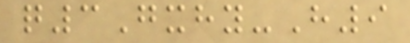q3Gxhy-H9
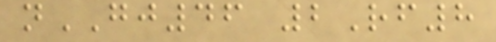nGJ46 2Rf8
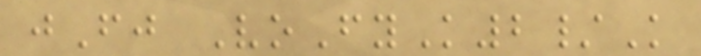jFj VoFyK2/K
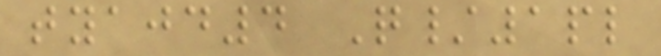tyajd4 Q/1pl
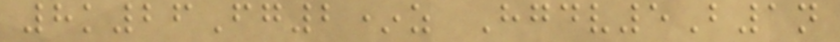8k26Fg2*z Hgdv5B1n
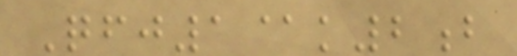Qfj1@k2b
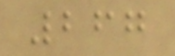267
